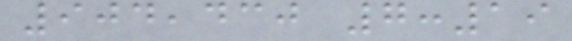904,430 7:19
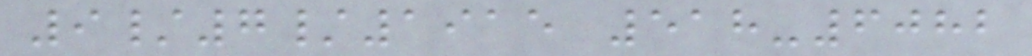9/7/1915 518-6082
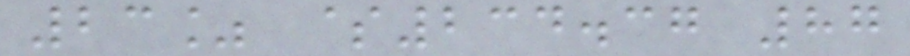23% $234.37 87
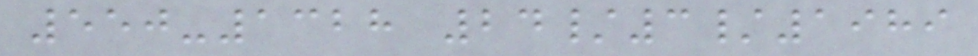550-1328 24/3/1989
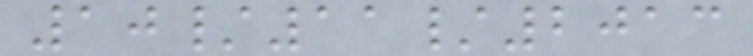10/11/2013
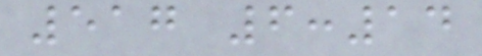517 6:14
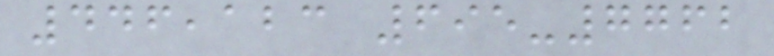446,123 695-7762
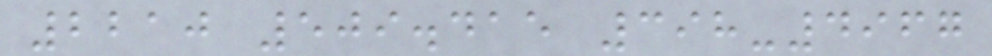2210 509.415 398-4967
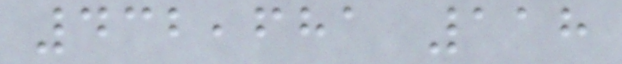432,681 118
